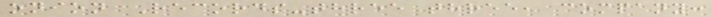onion Records-three three, company:
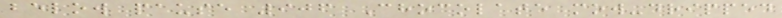below pause 906 Chocolate mow-dripped
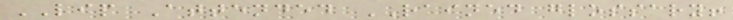LIP Attended RAINED glossary!
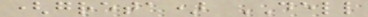(greta) DELL
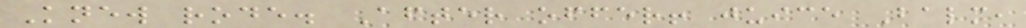Knew rode. After offer! juice Balm,
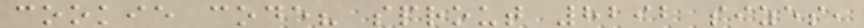cookie code? sprout 8292 sizes,
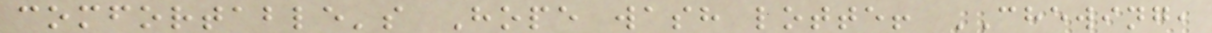comfortable's Hope wash lotte! CHEWING,
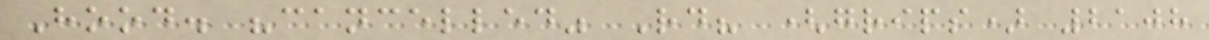Hood. "cancelled" Rd? (grips) 2108
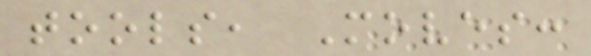tools, Moves:
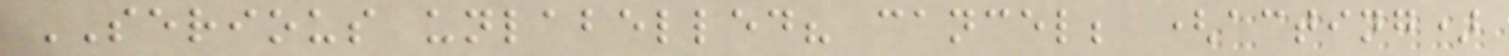SERIOUS unlabelled? cancel; (acting)
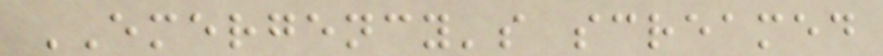EMERGENCY's screamed
